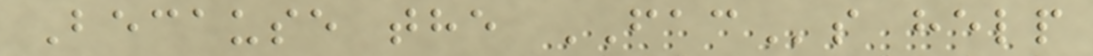Because the FACs help
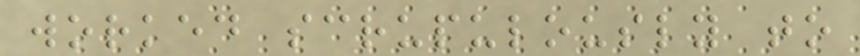worked scrupulously to
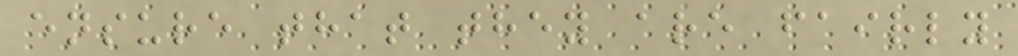ensure that they are fairly
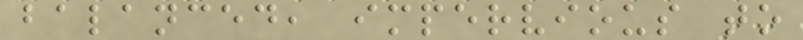balanced, impervious to
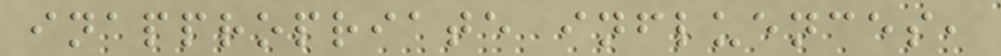inappropriate influences,
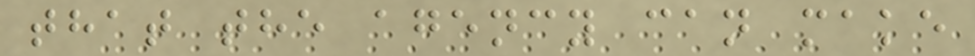that the agency can make
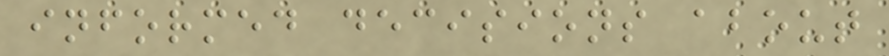informed decisions about
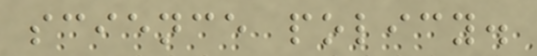science policy.
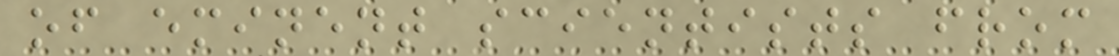of eminent scientists from
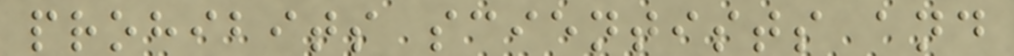prohibits scientists and
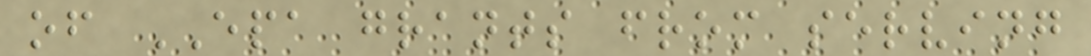of EPA grants from serving
